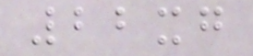22xg
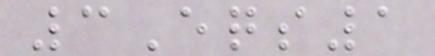3Eqs1
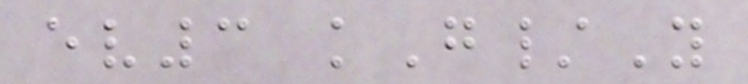ev3 kG/Y
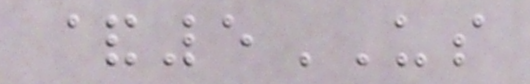&5US
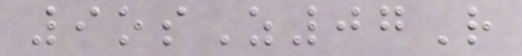9osZ07R
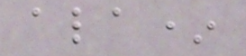ala*
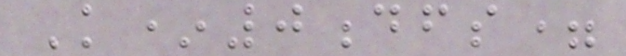K*0dfs=
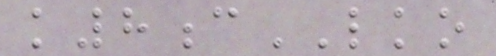k8cLKO
